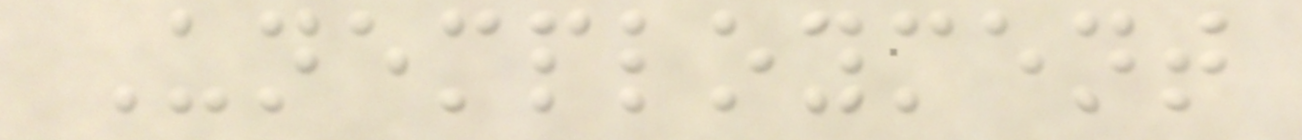Unemployment
